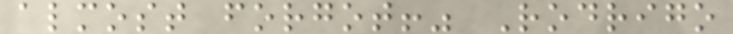almost forgot!" Rodrigo
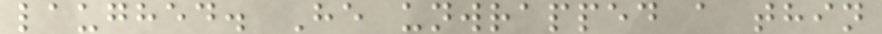laughed. He unwrapped a thin
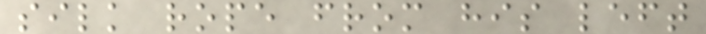silk rope from his left
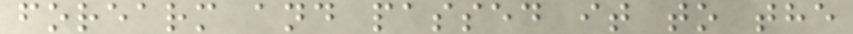forearm and passed it to the
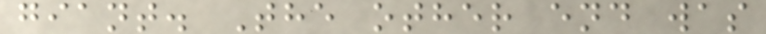giant. The other end was
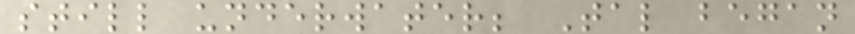still underwater; Tal began
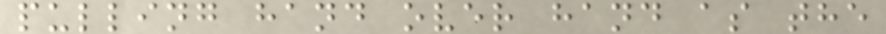pulling hand over hand as the
